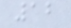12
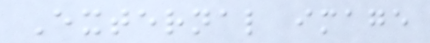External image
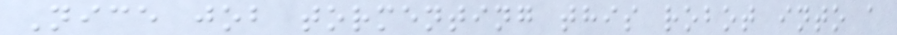Nice job tormenting this robot into a
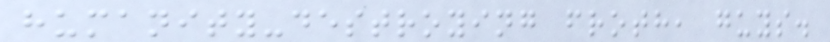humanity-destroying froth, guys.
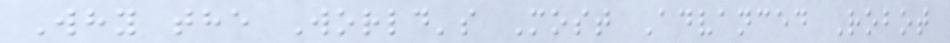Why the World's Most Advanced Robot
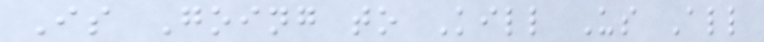Is Going to Kill Us All
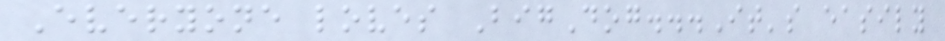Everyone loves BigDog...It's easily
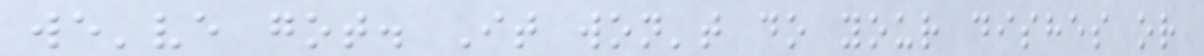we've got. It won't do your dishes or
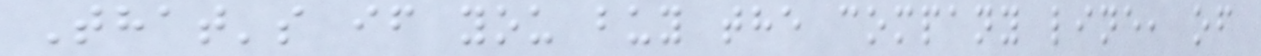That's if you buy the company line, of
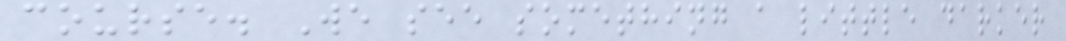course. We see something a little darker
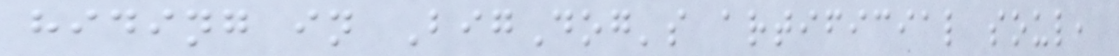hiding in BigDog's artificial soul,
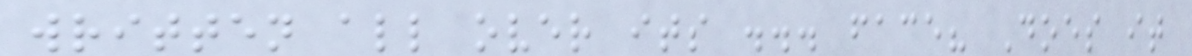written all over its ... face? Does it
